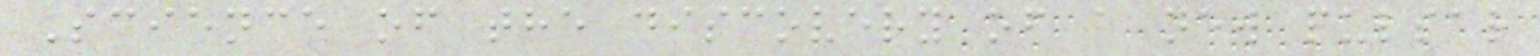Science of the discovery of a new pulsar
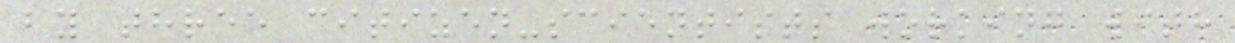by three citizen-scientists working with
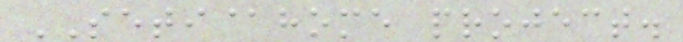SETI@home project.
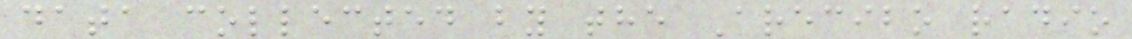data collected by the Arecibo radio
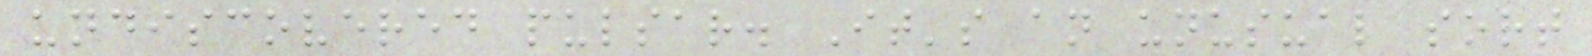undiscovered pulsar. It's an unusual sort
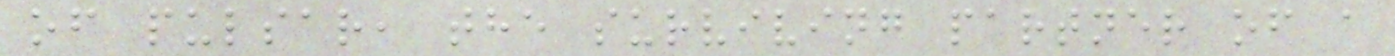of pulsar, the surviving partner of a
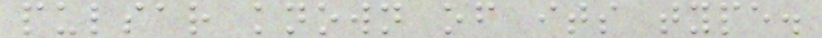pulsar known of its type.
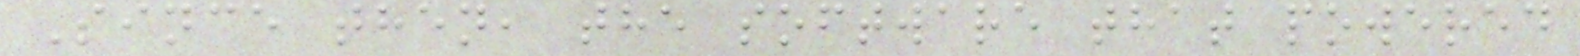Since then, the software that powered
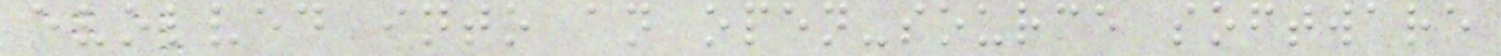evolved into an open-source software
